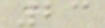23
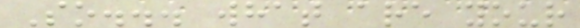So... what are your
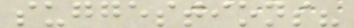suggestions?
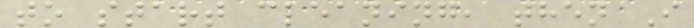to start cleaning, then I
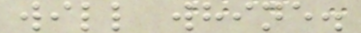will whine.
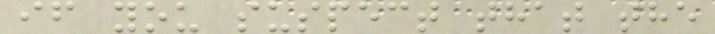if you suspect that the
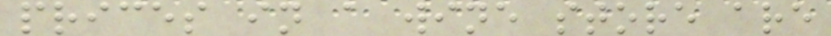prices in a wine store are
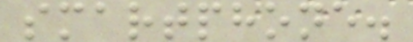smartphone.
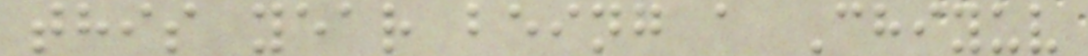this year being a Chiyuv
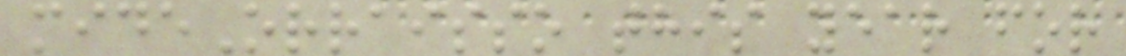mideOrraisso this year for
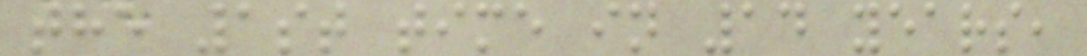the 1st time in 14 years,
